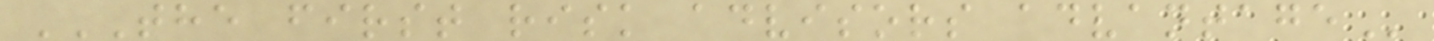THE FIRST RISK ADVISORS ADVANTAGE
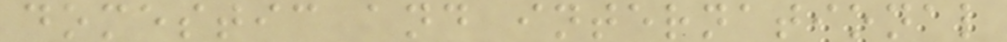domestic and international
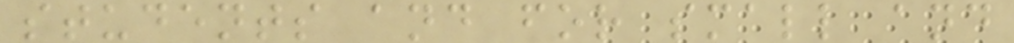students and for small and
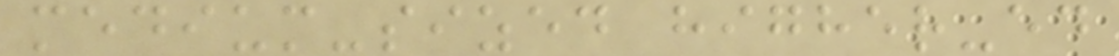medium-sized higher-ed
